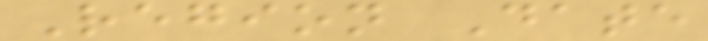Region Date
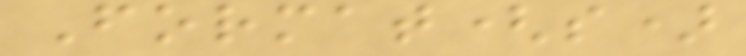Format(s)
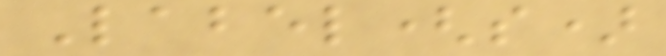Label(s)
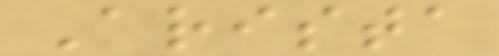Arista
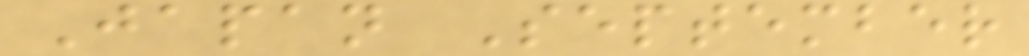Japan September
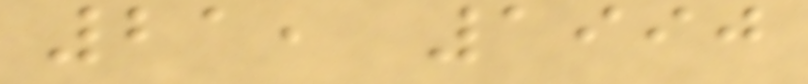21, 1990
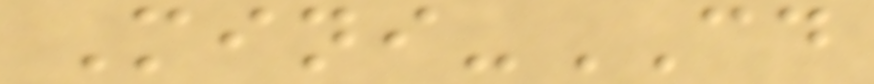Mini-CD
